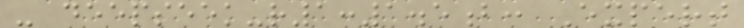- deepseek-r1:1.5b: Expert
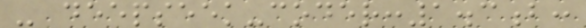- deepseek-coder:1.3b:
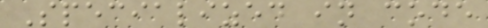Specialized in code
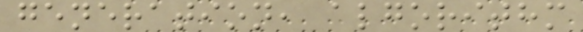generation, algorithm
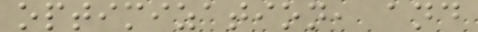optimization, and
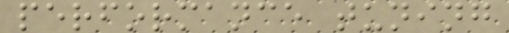performance tuning
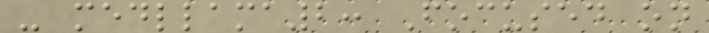- medllama2: Focused on
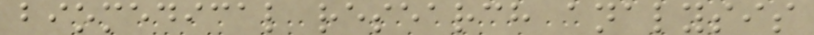biomedical research analysis
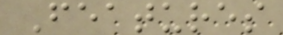Features
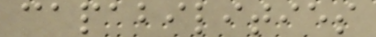capabilities
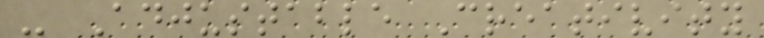- Adjustable Creativity
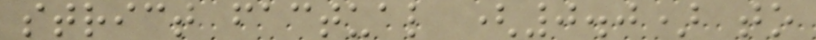strict factual (0.0) to
